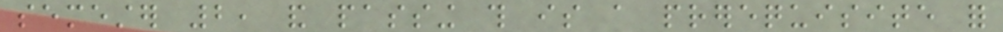semester 2, and passing this is a prerequisite for
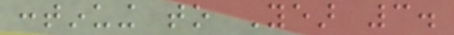continuing to Year 3.
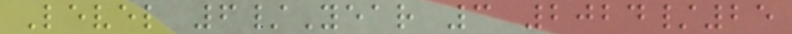Level 6/Year 3 2024/25
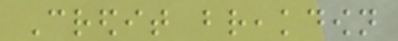Credit breakdown
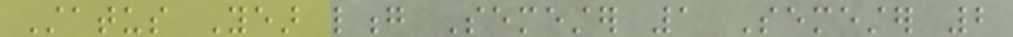Status Year long Semester 1 Semester 2
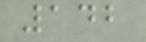142
